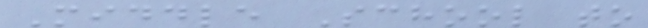Middle School to
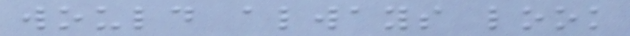would always look
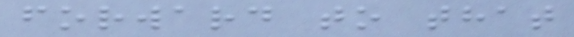forward to that
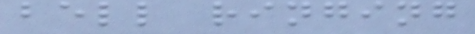bell ringing
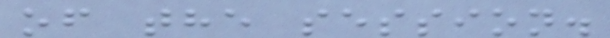of the session.
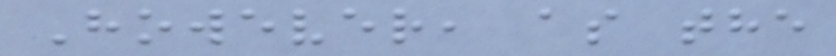However, as the
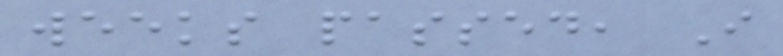weeks passed, I
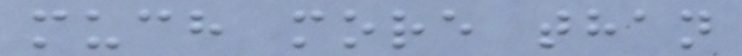much more than
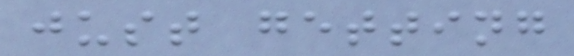just getting
